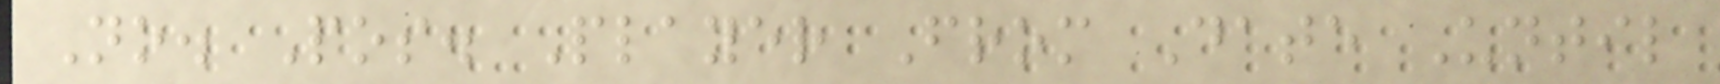No. Pos. Player From Date Until
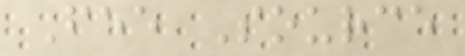Fee Source
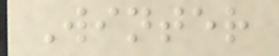Winter
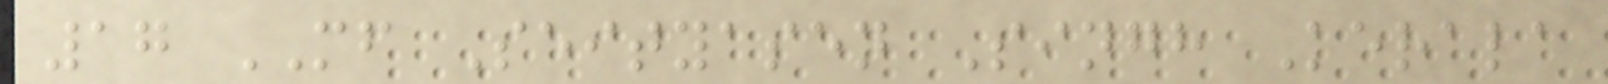17 MF Seityasen Singh Kerala
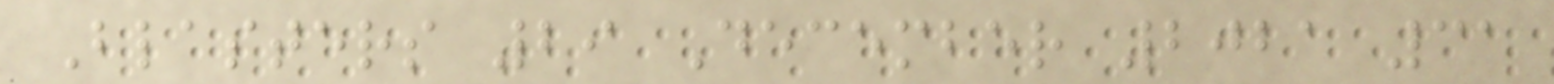Blasters 29 December 2021 31
